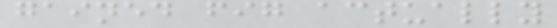gained fig actually
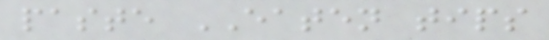paste EATEN tips
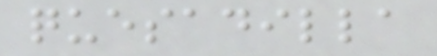quesadilla
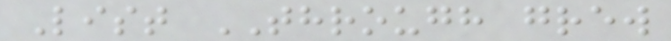List THROUGH grew
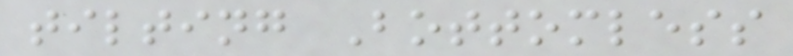tilting Bottomless
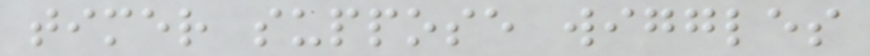timer suppose wiggles
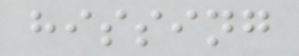hissing
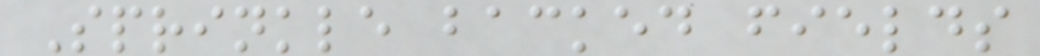Sprinkle backed fields
